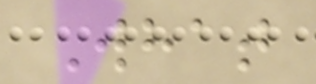What
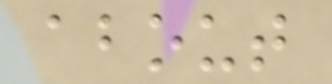about
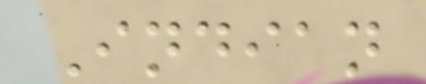Indian
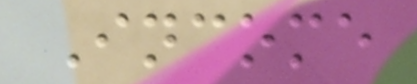Income
